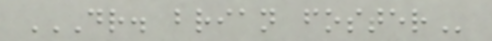DR. BRIAN FOSTER
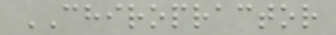CHIROPRACTOR
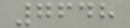7648
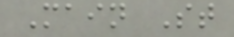Main St
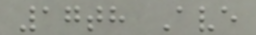17th Ave
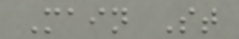Main St
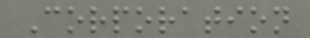Corporation
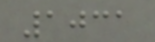1031
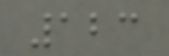123
